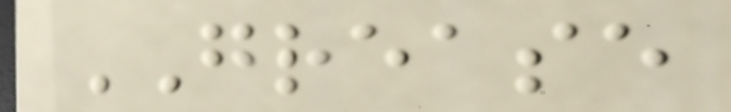GREASE
